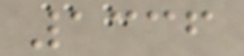1336
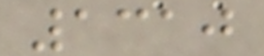1310
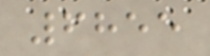6855
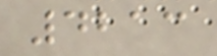4213
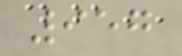957
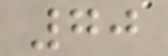70
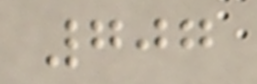707
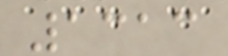1313
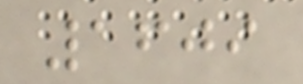1609
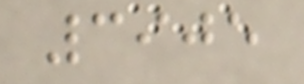3905
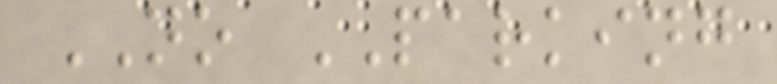NO PARKING
